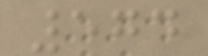574
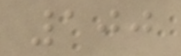100
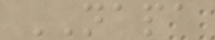NAPA
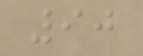90
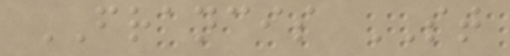FRANCIS ST
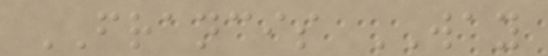FRANCIS WAY
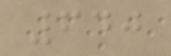640
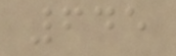645
